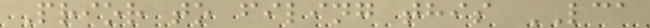Prior to filing this LCA
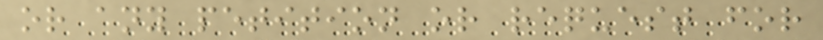or any petition or request for
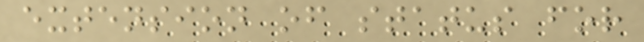extension of status for
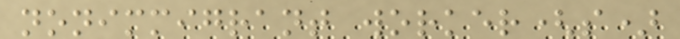nonimmigrant worker(s)
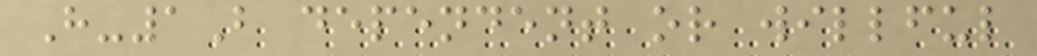H-1B dependent or willful
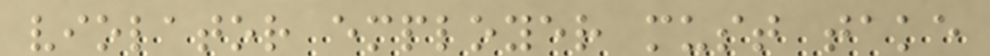violator employer must take
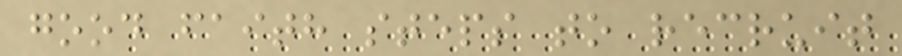good faith steps to recruit
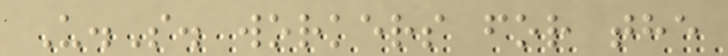U.S. workers for the
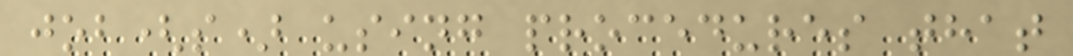job(s) using procedures that
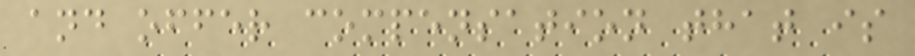and offer compensation that is
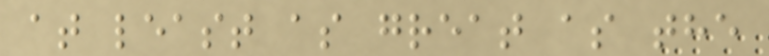at least as great as the
